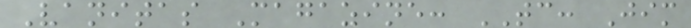Vanitas Magazine: TC: Jim
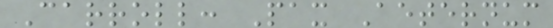Carroll: Pax Aeternum
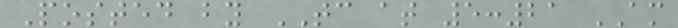Posted by TC at 5:21 AM
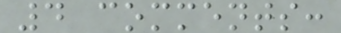4 comments:
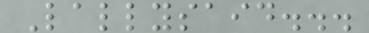Lallysaid...
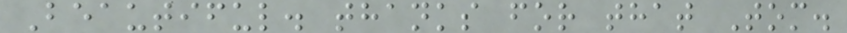Beautiful. thanks for that Tom.
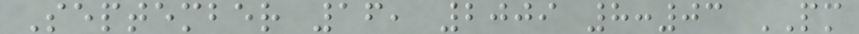September 16, 2009 8:03 PM
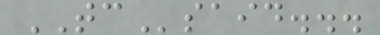TCsaid...
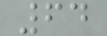64
